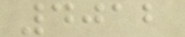4012
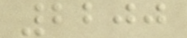2200
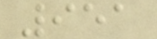951
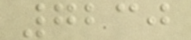7230
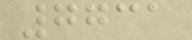7731
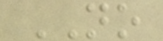NO
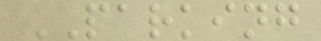PARKING
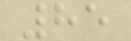85
